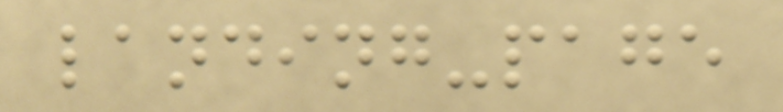landing-page
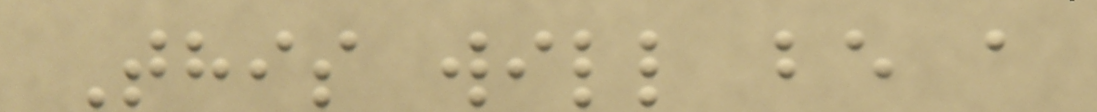This will be a
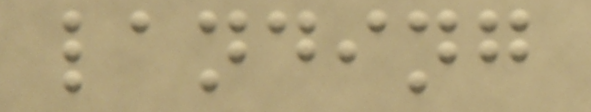landing
